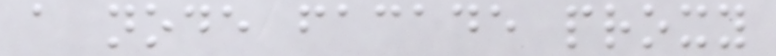a node facade proxy
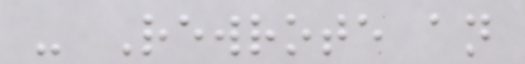- Rewrote an
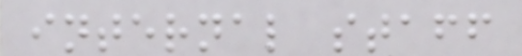internal staff
